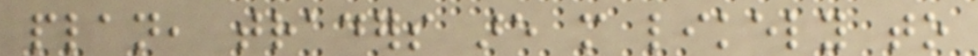plan, traders are more likely to
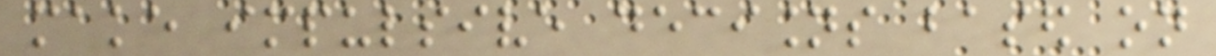make impulsive decisions based on
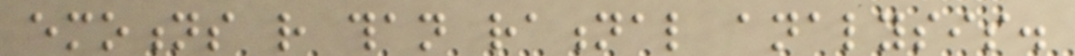emotions rather than rational analysis.
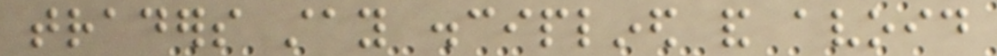traders stay disciplined and avoid
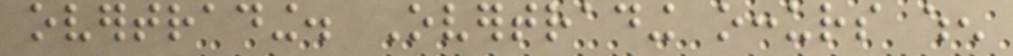overtrading. Overtrading occurs when
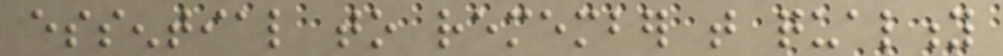essential to remember that quality
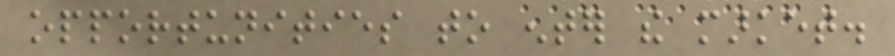opportunities to enter the market.
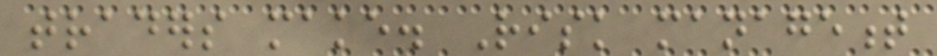traders make. Risk management
